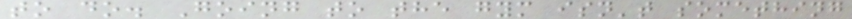to do. Going to the gym isn't something
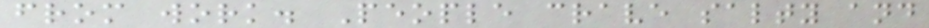from work. People crave salty and
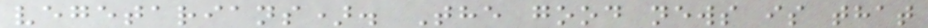vegetarians). The good news is that
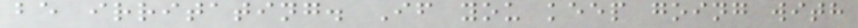be irritating. If you keep going with
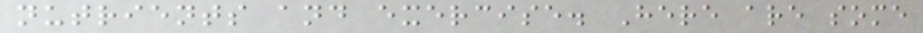nutrients and exercise. Here are some
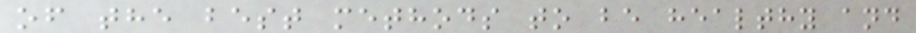of the best methods to be healthy and
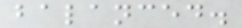balanced.
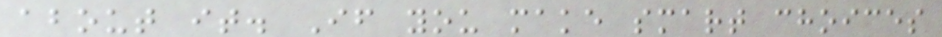about it. If you make smart choices
